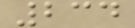234
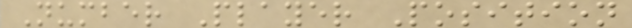Number Player Position
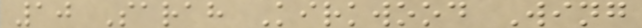10 Sarah Kirkwood Wing
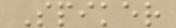Spiker
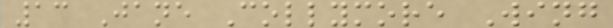13 Jane Collymore Wing
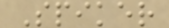Spiker
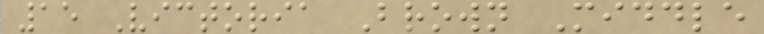15 Victoria Brown Middle
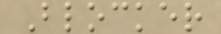Blocker
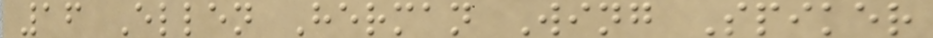16 Ellen Herman Wing Spiker
